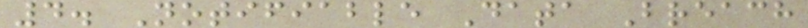4. Notifiable Data Breach
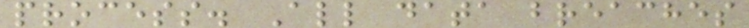process. All data breaches
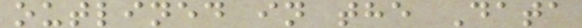outlined in the Data
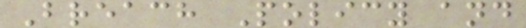Breach Policy and
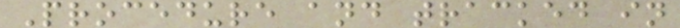Procedure and tracked in
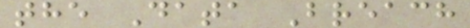the Data Breach
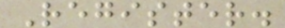Register.
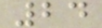24
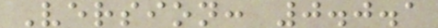Version: 0.0.1
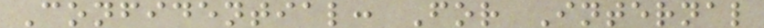Confidential: For Internal
